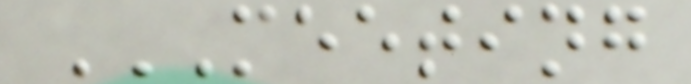MEETING
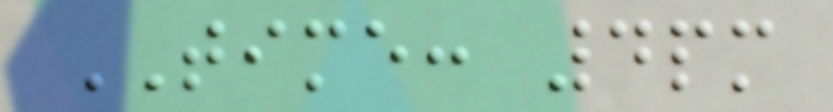TIME: 4pm
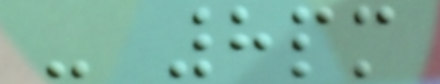- 8pm
